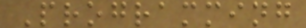Programming
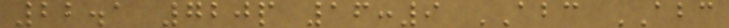22.1 720p 16:9 ABC ABC
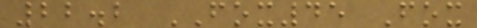22.2 FOX45 Fox
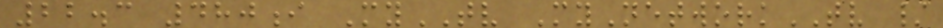22.3 480i MyTV MyNetworkTV /
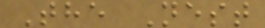The Nest
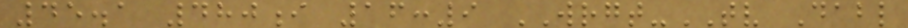45.1 480i 16:9 WRGT-TV Dabl
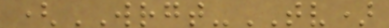(WRGT-TV)
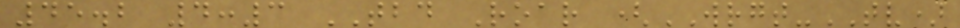45.2 4:3 TBD Roar (WRGT-TV)
